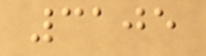3105
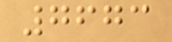7673
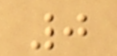0
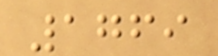1769
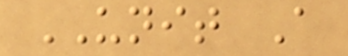UNIT A
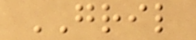GRIL
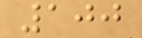100
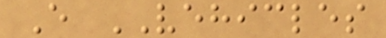E VEHICLES
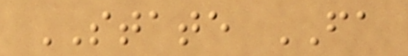STATE FA
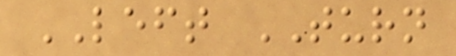LEFT TURN
